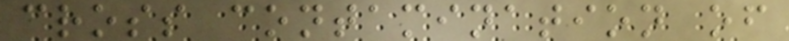cross contamination of
